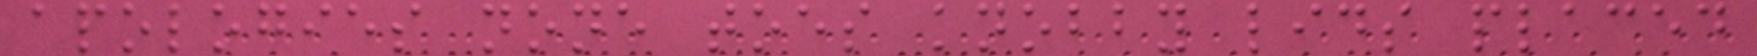apologies none toes knobby lids placed
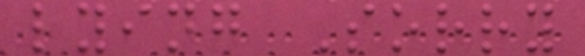lying Sorry
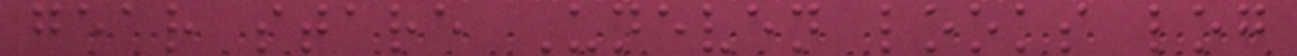gear stare Uneven looks log
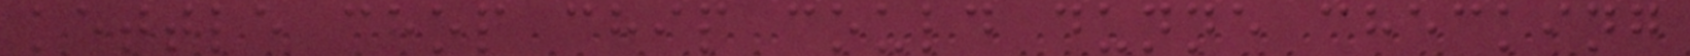kettle chop chip could dunne checking
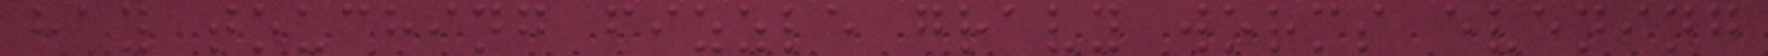hay touching fizzle gravy worms evening
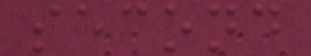second
